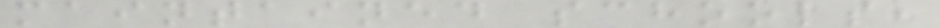maintained schools,
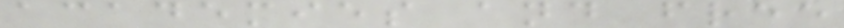academies and free
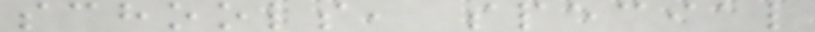schools, special
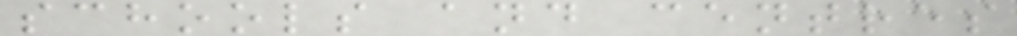schools and centres
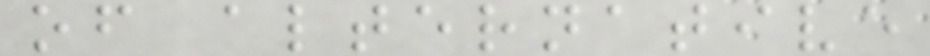of alternative
